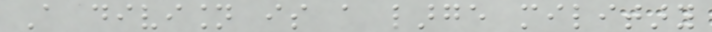A division is a large military
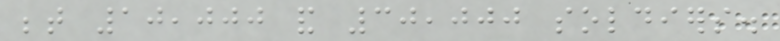between 10,000 and 30,000 soldiers.
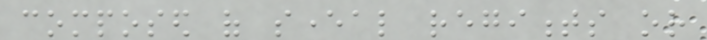composed of several regiments or
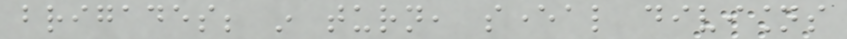brigades; in turn, several divisions
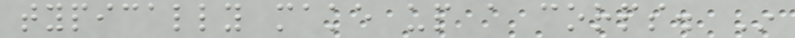typically make up a corps. In
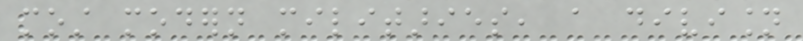most modern militaries, a division
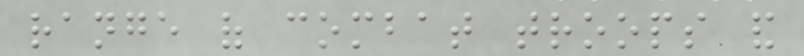range of combat troops and
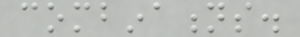combinations.
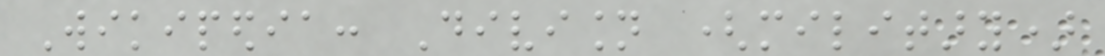Wikipedia: Division (military)
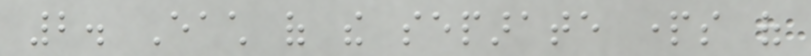2. Each of the separate parts of
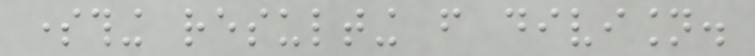something resulting from division.
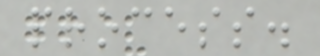process.
